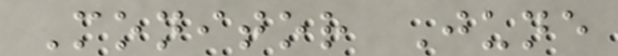Monitor June
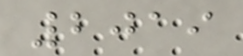2019
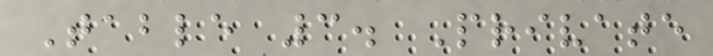Table 3. Private
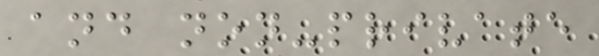and non-private
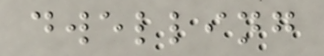dwelling
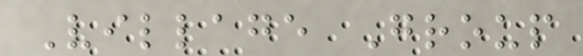Village Group
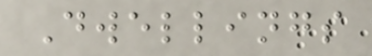Dwellings
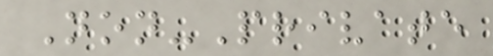Non-Private
